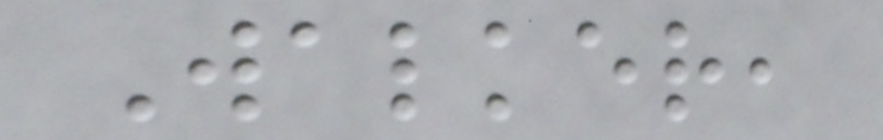Walker,
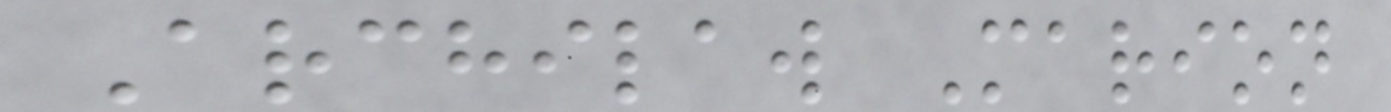Archilaw Marion
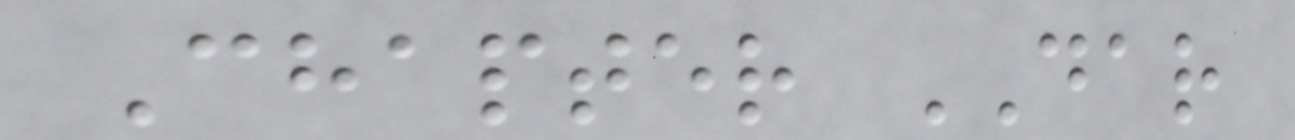Chapter DAR
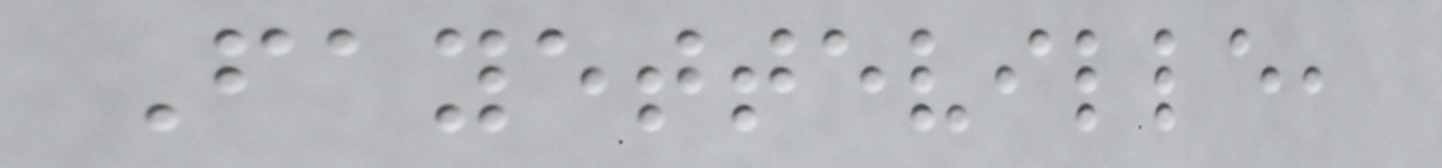Fayetteville,
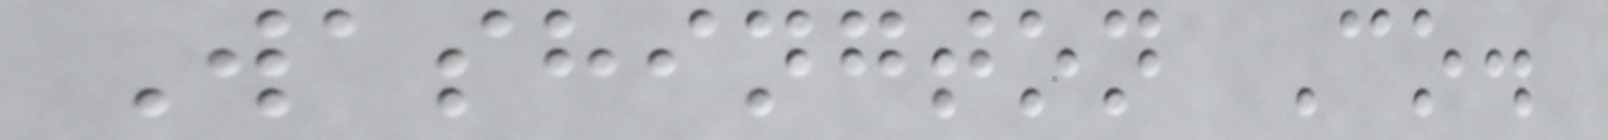Washington Co.
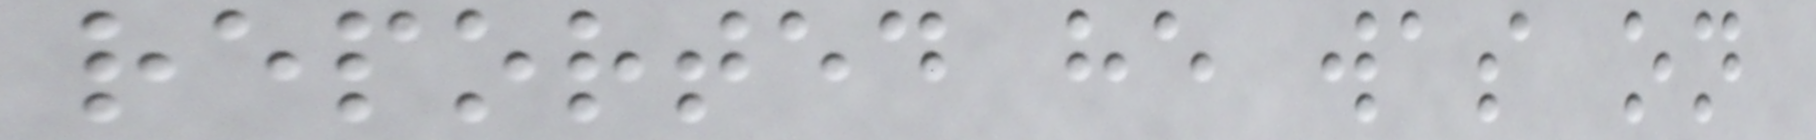reported he was on
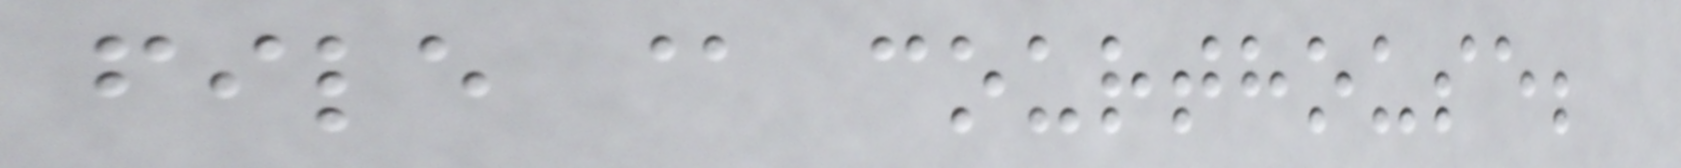file @ courthouse;
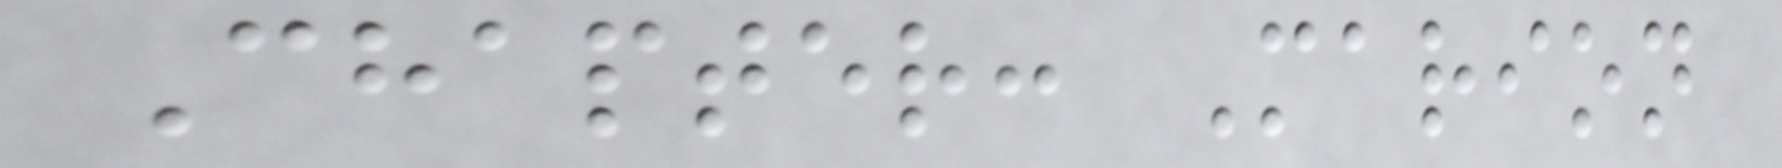Chapter: Marion
